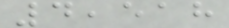4,518
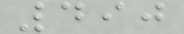490
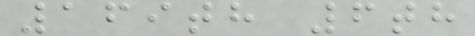169th 6th
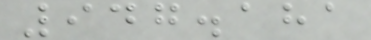947.181
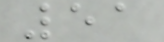51
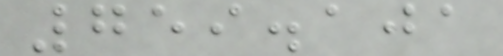759.101
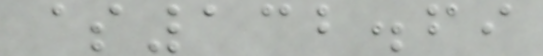$132.69
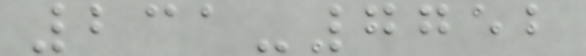231-7752
